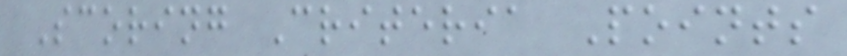Scoring Criteria Points
